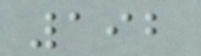192
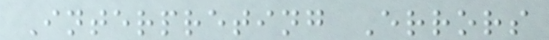Interpreting Errors
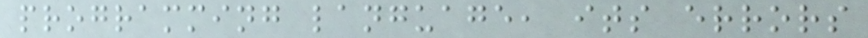programming language, its errors
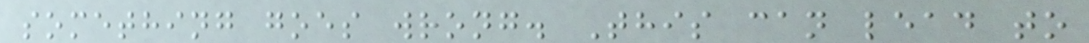something goes wrong. This can lead to
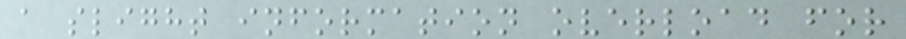a slight information overload for
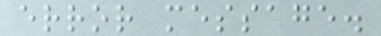error message.
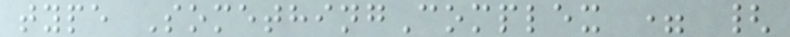type SomethingComplex = {
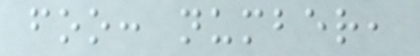foo: number,
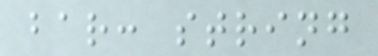bar: string
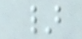}
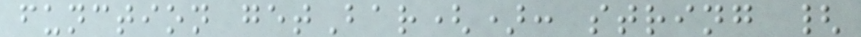function getBar(): string {
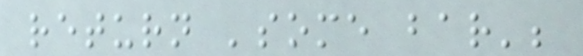return 'some bar';
